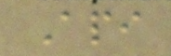Api
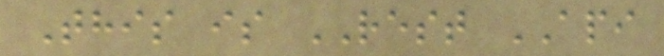This is REST API
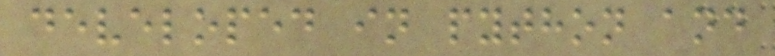developed in python and
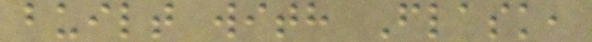built with Flask,
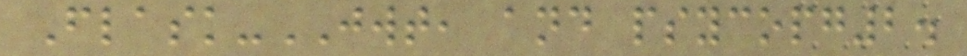Flask-JWT, and psycopg2.
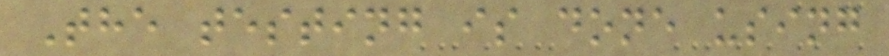The testing is done using
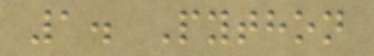1. Python
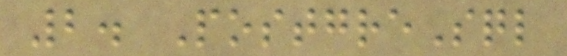2. PostgreSql
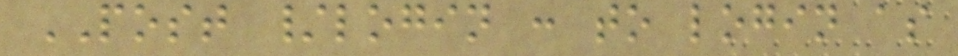POST /login : to login as
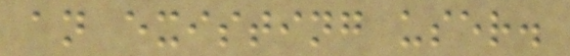an existing user.
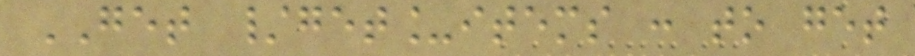GET /get_items : to get
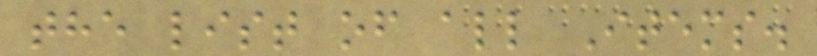the list of all Items.
